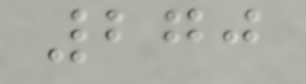270
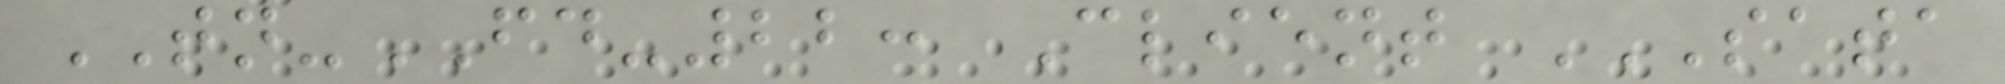TN-FD-22: Client SATA
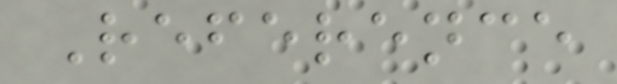Reference
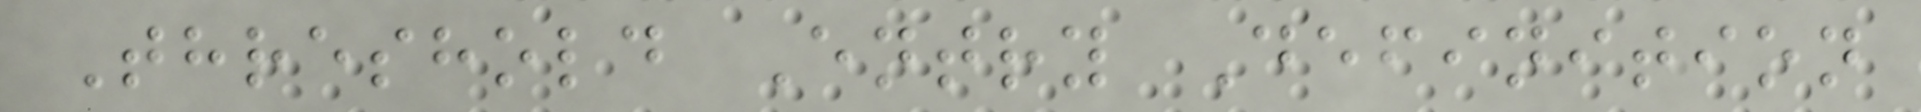Threshold Entry Definition
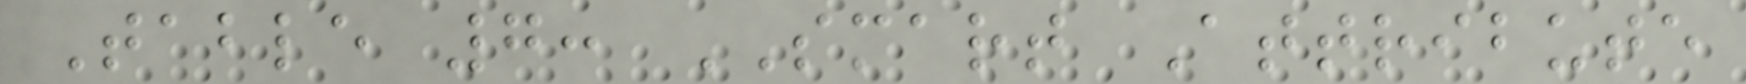Table 7: SMART Attribute
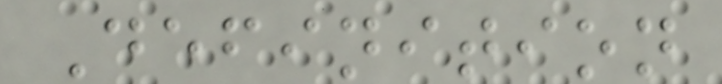Definition
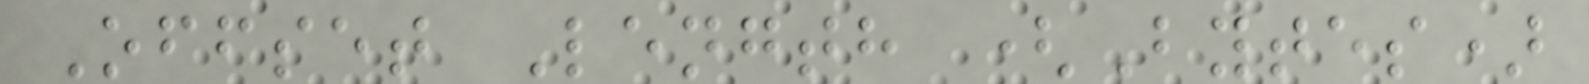Offset Length (Bytes)
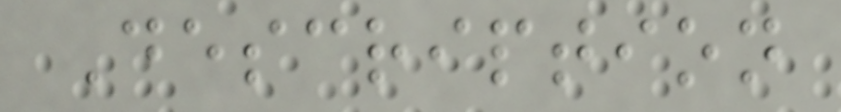Description
